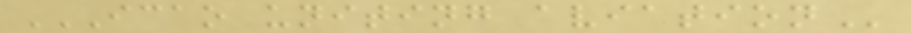ICAO UNITING AVIATION
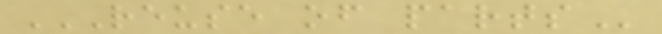REUSE OF PARTS
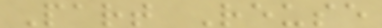Part Reuse
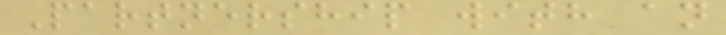Partnership with an
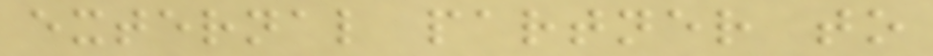external partner to
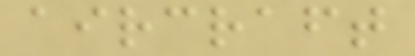aircraft
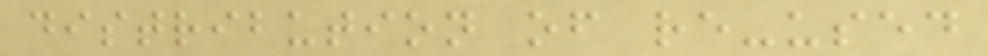distribution of re-used
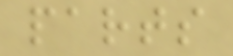parts
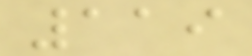119
